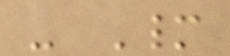- Many
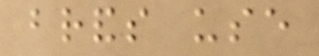brands use
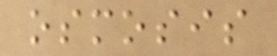osmosis
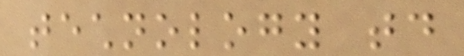technology today
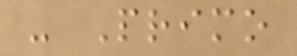- Primo
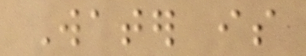Water is
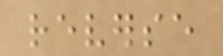reverse
